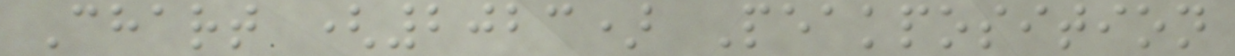Chart (2023) Peakposition
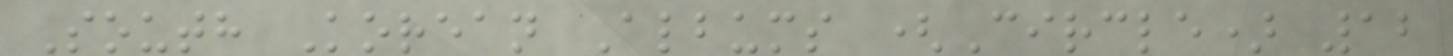South Korean Albums (Circle) 12
